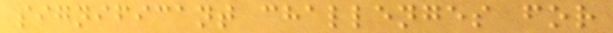significant challenges for
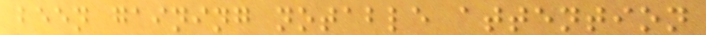been gaining notable attention
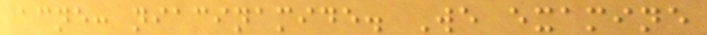acne: niacinamide. We examine
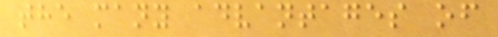the many advantages of
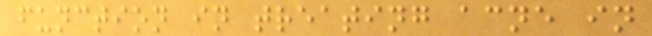function in treating acne in
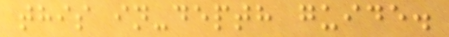this in-depth guide.
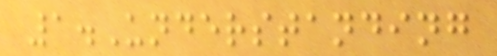1.Understanding
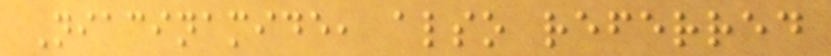Niacinamide, also referred
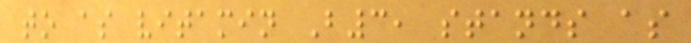to as vitamin B3, stands as
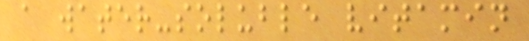a water-soluble vitamin
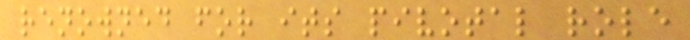renowned for its pivotal role
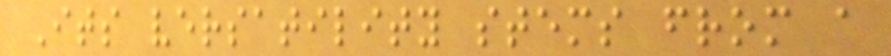Its versatility stems from a
